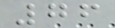76
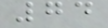74
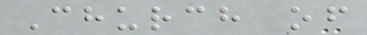Church of
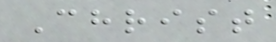Christ
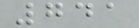741
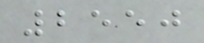2550
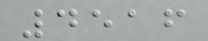4516
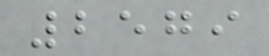2579
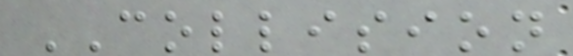COLLISION
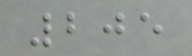205
